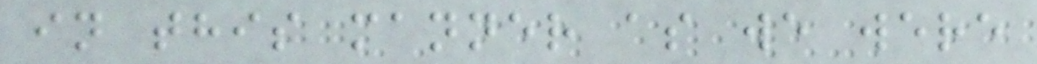in this manner as we were
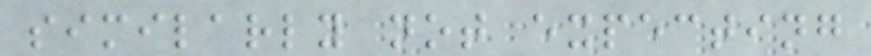similarly not expecting
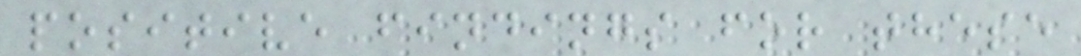positive findings for these
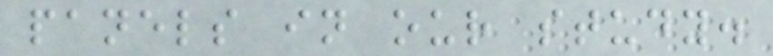panels in our study.
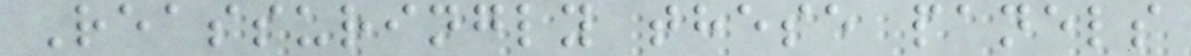Reassuringly these panels
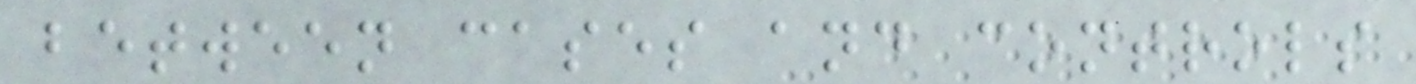between cases and controls
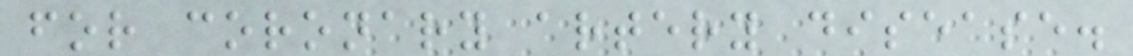for coronary artery disease.
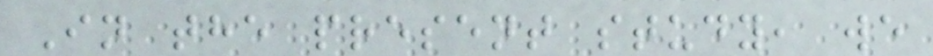In the present study, we
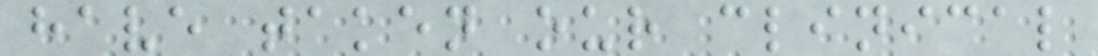have taken our clinical
